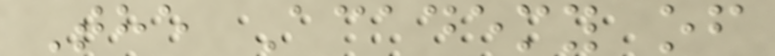The Academy of
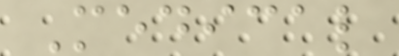Medical
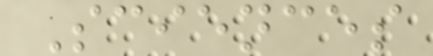Sciences
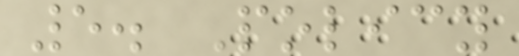5. Policy
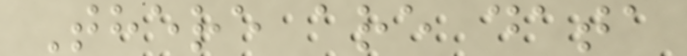There are data
